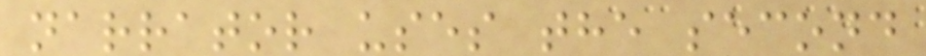narrator uses the second
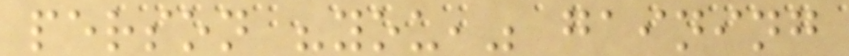person "you," gaining
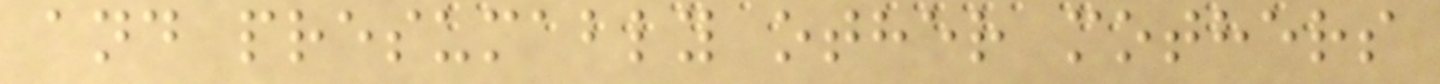and presumably other mothers
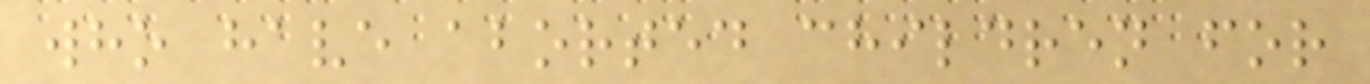who have aborted children for
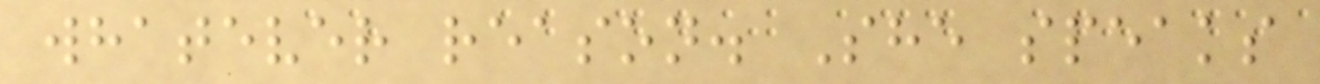whatever reason. She speaks
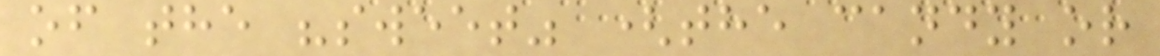of the "sweet" (the candy or
